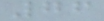76
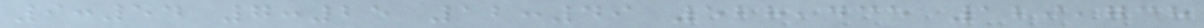9:54 7:25 12:49 528,435 129,738
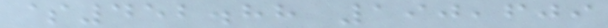$452.88 190,609
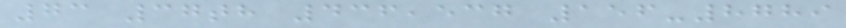73 37th 436,537 156-8789
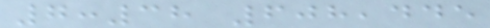7:38 608,445
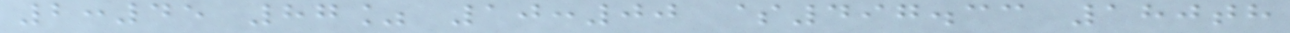2:45 87% 10:00 $497.33 180th
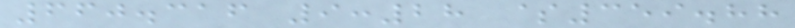660.316 9:28 $359.88
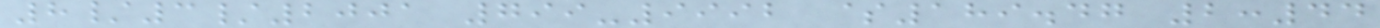8/3/2001 799-9992 $189.47 2:44
